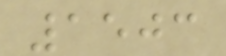1503
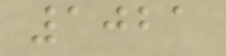1021
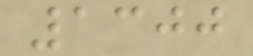1300
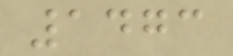1473
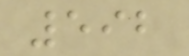592
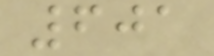601
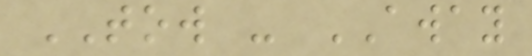TOW - AWAY
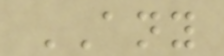ANY
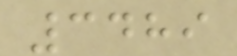3489
